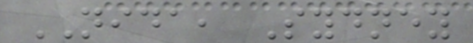NIDA, Sydney
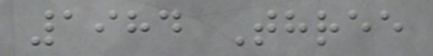1984 Three
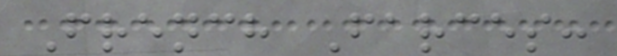French Farces:
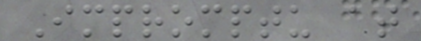Impromptu at
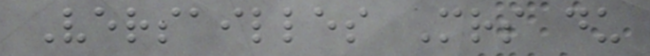Versailles Mrs du
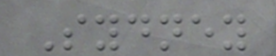Sydney
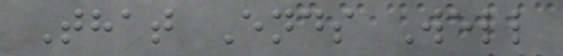That Ends Well
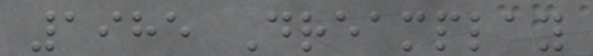1985 Dreamplay
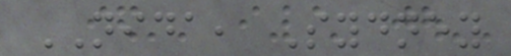NIDA, Sydney
